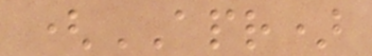(APR)
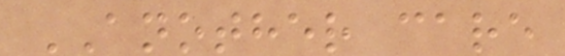ANOTHER care
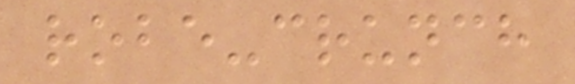robe-crunch
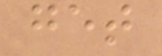get
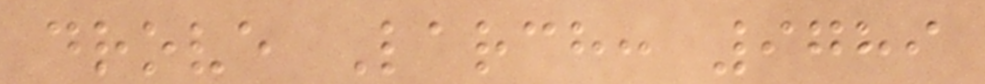drove Larch: 9789
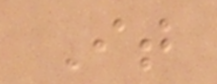It
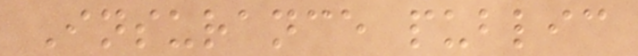Insurance public
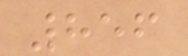856
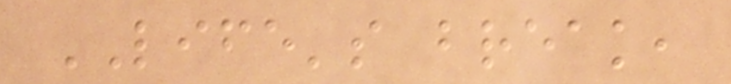LIFE's break,
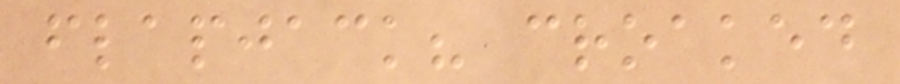flapjack? croaked
